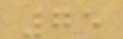75
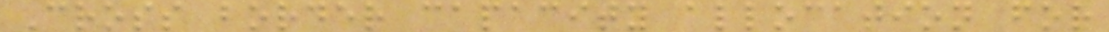Cross border capacity allocation for
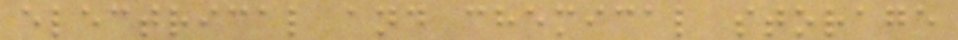electrical and chemical storage
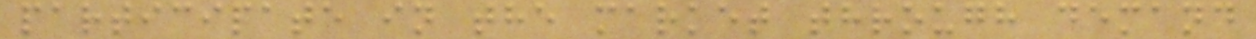participate in the market through demand
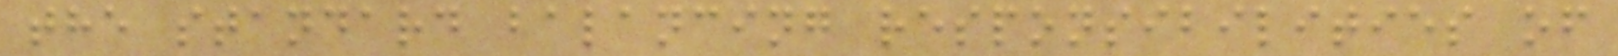the standard balancing responsibilities of
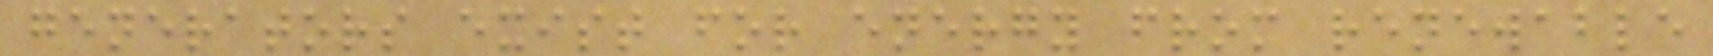generators exist for energy from renewable
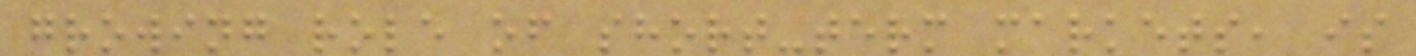growing role of short-term markets, is
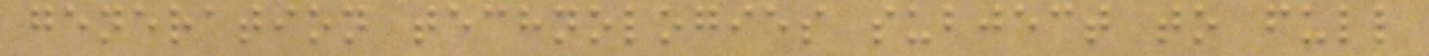generation technologies subject to full
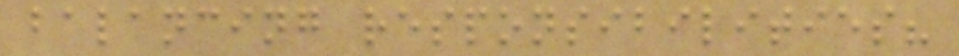balancing responsibilities?
